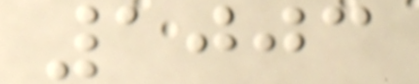1003
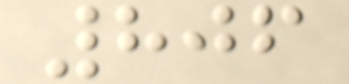806
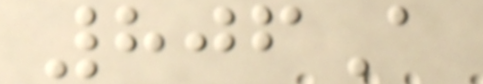806A
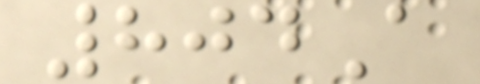804A
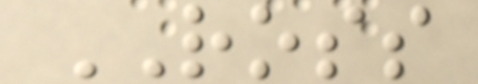ROSS
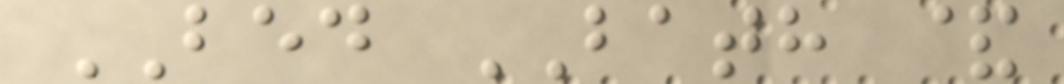BED BATH &
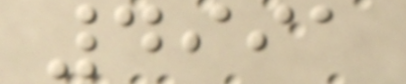4991
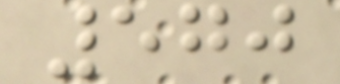570
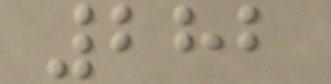282
